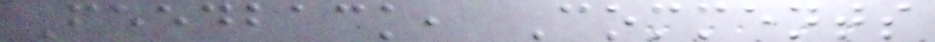Feedback, Comments
